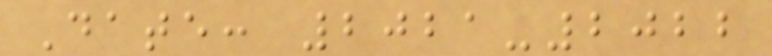Date: 2021-2022
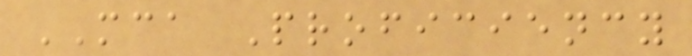MCA Proficiency
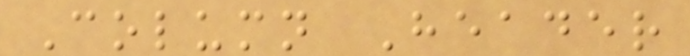Column Header
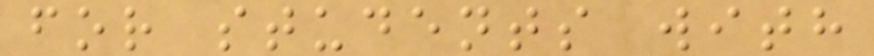for students with
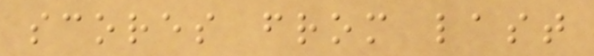scores from last
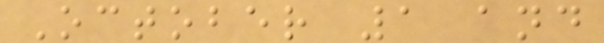October 1 and
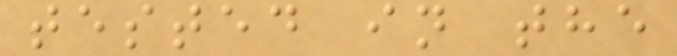tested in the
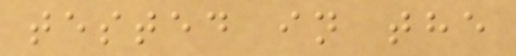tested in the
